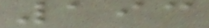193
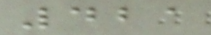421
